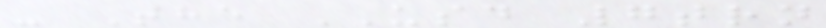- The USD 7trn
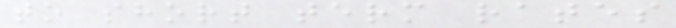to short term rates
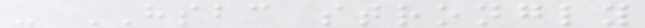- HSBC strongly
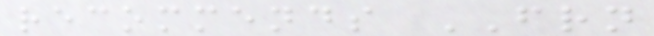recommends FRN
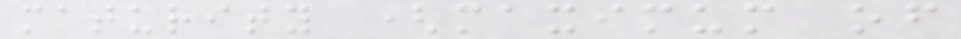maturity (maximum of
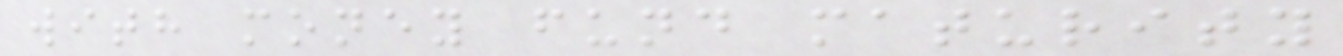with money fund maturity
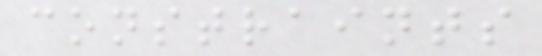constraints
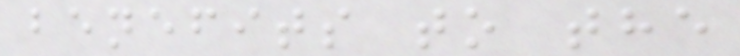benefits to the
